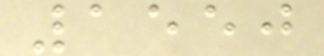1550
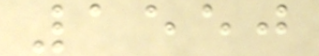1550
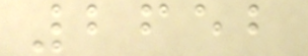2652
